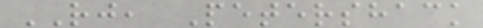RJ, Petershack
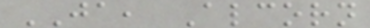JA, Alcorn
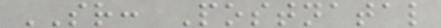SR: Postnatal
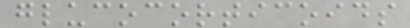glucocorticoids
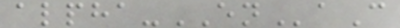alpha-ENaC
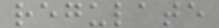regulate
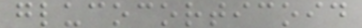glucocorticoid
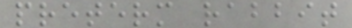preterm rabbit
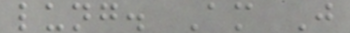lung. Am J
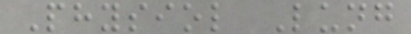Physiol Lung
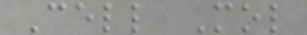Cell Mol
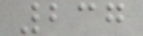237
